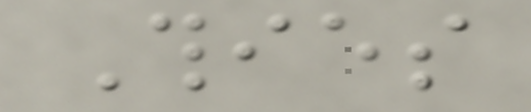Thies
